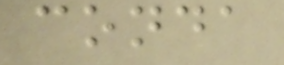conda
